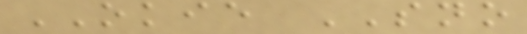OKIE SNO
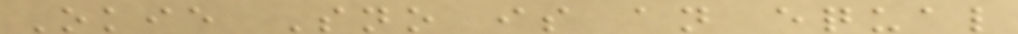Okie Sno is an equal
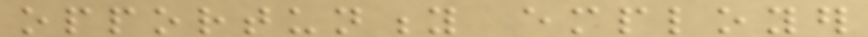opportunity employer
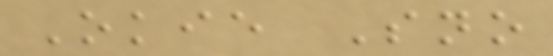Okie Sno
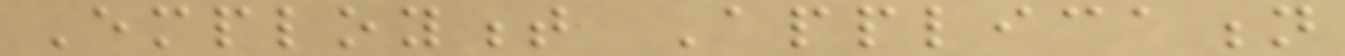Employment Application
